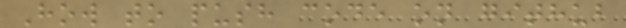How to push code on github
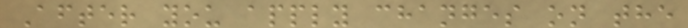After you apply changes on the
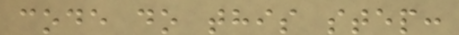code do this step:
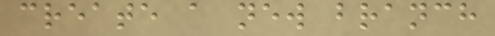create a new branch
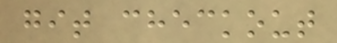git checkout
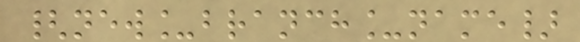{new_branch_name}
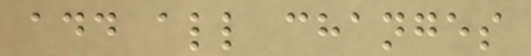add all changes
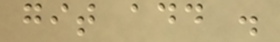git add .
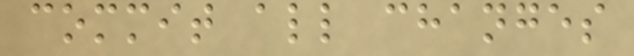commit all changes
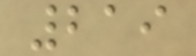219
